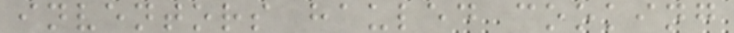inventors hauled cooking
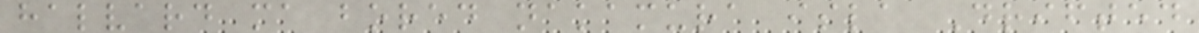halvard ma bored nakamura isla Drifted
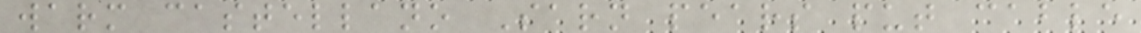warm castellano Sarn pears put cable
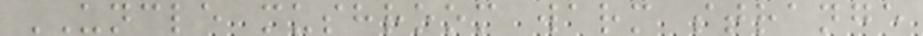UNCLE mushroom warm strange
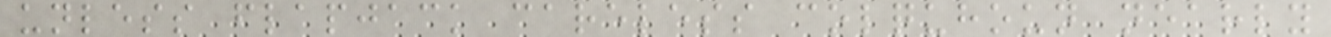unless flapjack careless colquhoun nearly
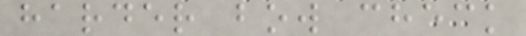harder bow check
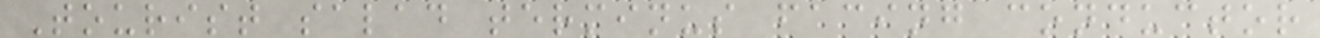Tourist salad terminus facing conductor
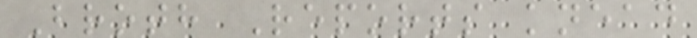Broth Reports knead
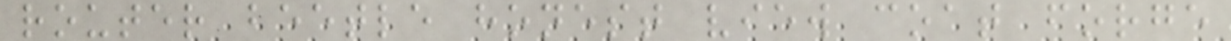router beetle honest view coat forge
